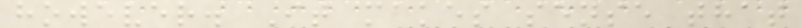however. It makes sense that
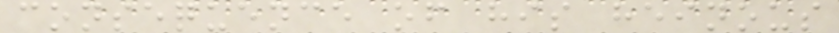consequence of his heinous
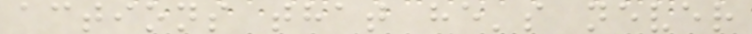actions that he's never
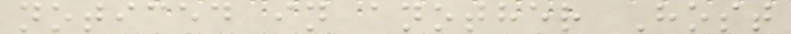noticed in another Host
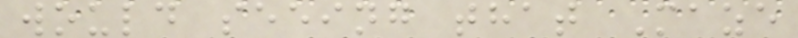would seeing that Maze
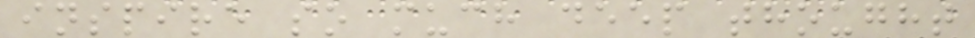inspire so much deep thought
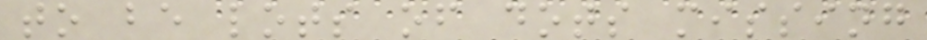to be lots of dots missing
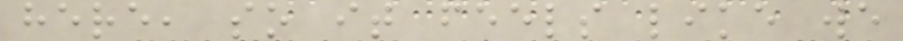here, so it feels like we
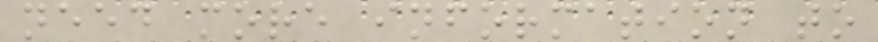need more information to
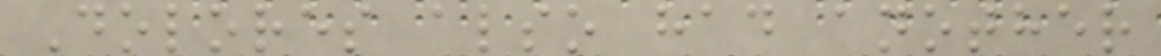Dolores also had another
